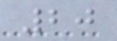20
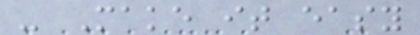- Make it easy
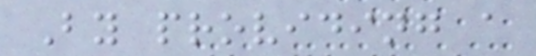By providing a
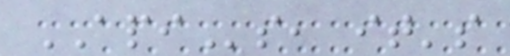APIs, it's
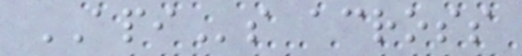APIs across
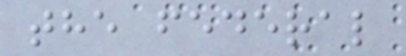the federal
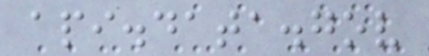api.data.gov
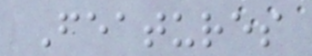Features
